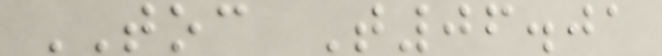TOC T06.01
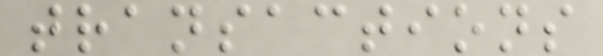transactions
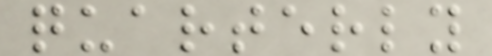quarterly
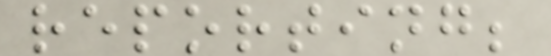reporting;
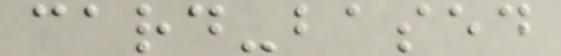card-based
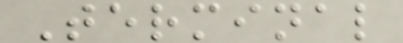Terminal
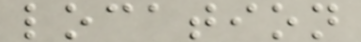location
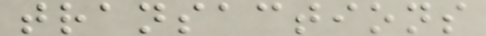transactions
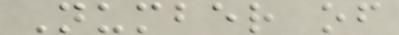Number of
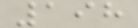198
